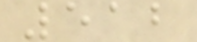512
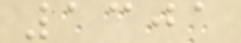1301
